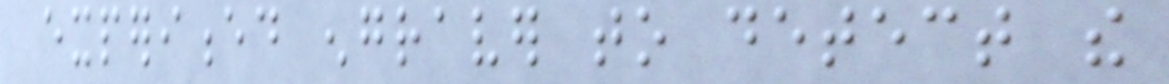experienced engraver to detect the
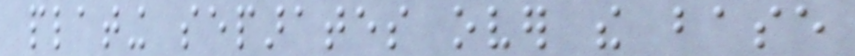plating separates over the base
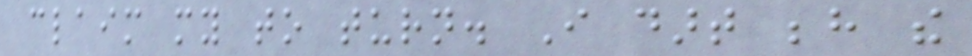claim my to turn. I dart behind the
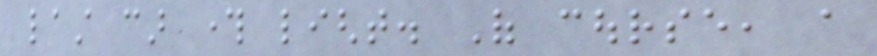last car through light. Of course, a
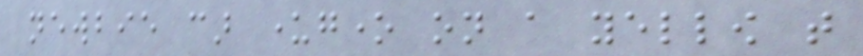newbie car undergone on a yellow that
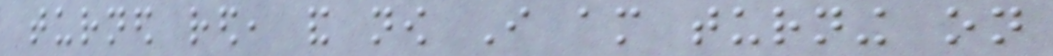turned red, and now I am turning on
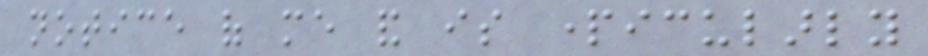notice of me and is particularly
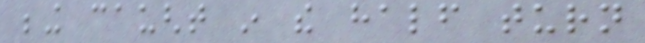being caught in the half turn
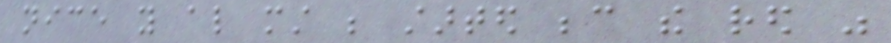nice you also must be started because the red was
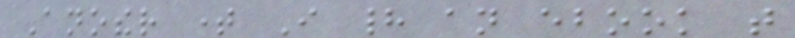Another time I had an ebook that
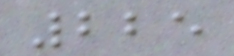225
